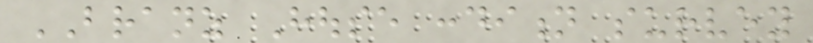BRANZ House condition survey
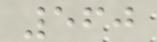560
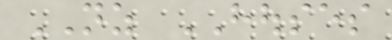NZ HOUSES
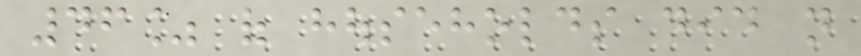46% of households did not
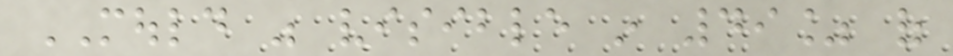MOULD was visible in 49% of
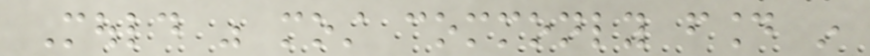Mould was most commonly found in
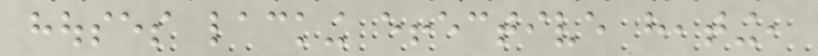houses lacking effective heating,
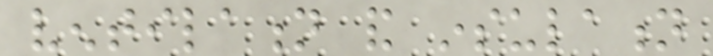ventilation and insulation
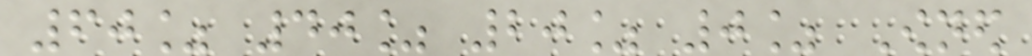60% 40% 20% 0% Owned
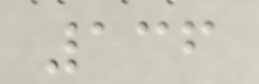136
